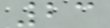23
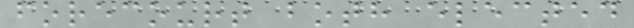forecourt both elected
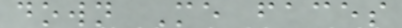down Me faces
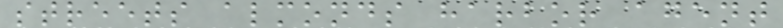streets almonds harbor agent
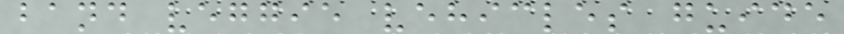band veggie vehicles guide
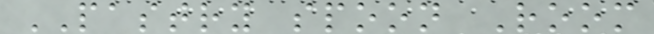PASTRY spoon Room
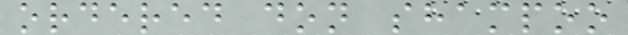ordered don shampoo
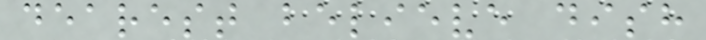dearest believe dish
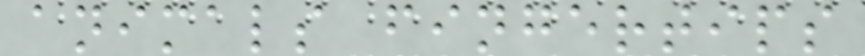animals fingertips
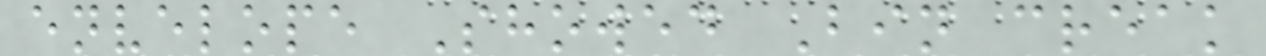envelope Showed Bin creak
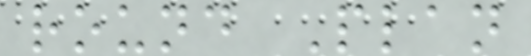round Plan
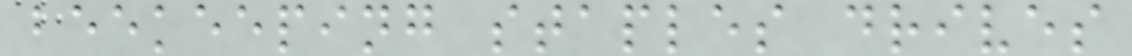beekeeping staples drives
